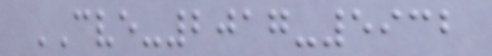CVE-2017-5932
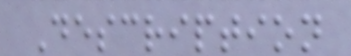Description
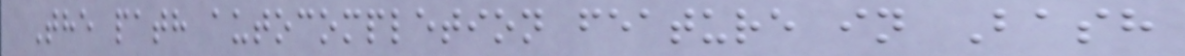The path autocompletion feature in Bash
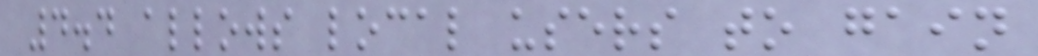4.4 allows local users to gain
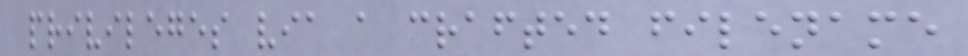privileges via a crafted filename
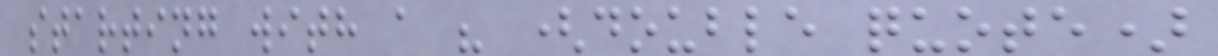starting with a " (double quote)
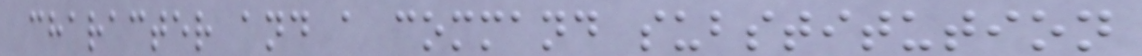character and a command substitution
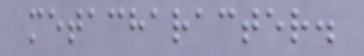metacharacter.
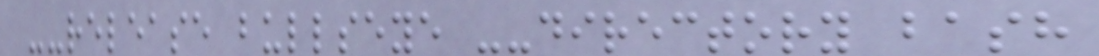--release bullseye --directory bash
